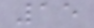15
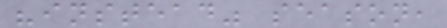"instead" season,
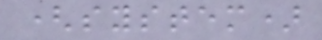(system)
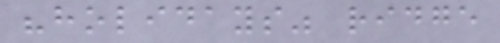"holidays" ridge
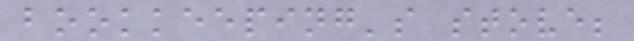bookkeeping's stove;
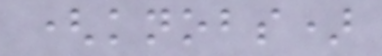(knobs)
